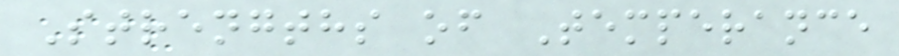Strengths of Temperance
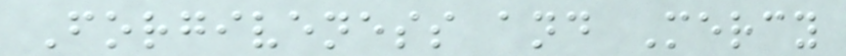Forgiveness and Mercy
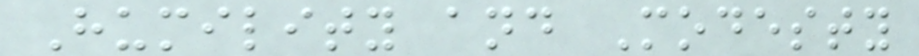Humility and Modesty
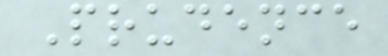Prudence
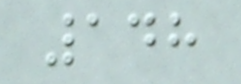148
